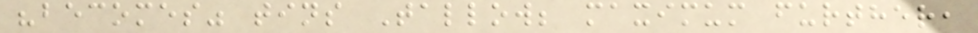"becomes" tins Tallow; maximum further,
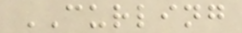CURLING
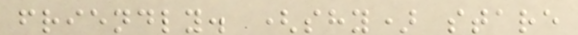friendly. (shy) stare
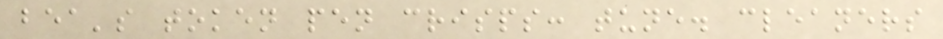bea's token pen crisps: tune. cleaners
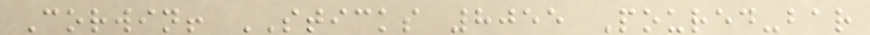Corwin! STICKS 8055 Poured-bar
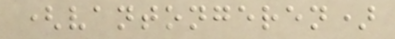(vantongeren)
